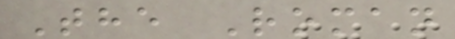The Roman
